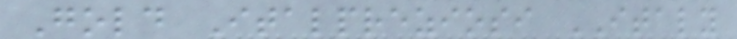Gold Italpreziosi ITALY
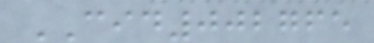CID002765
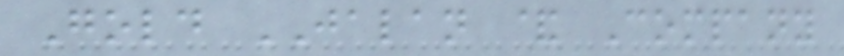Gold JALAN & Company
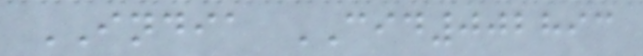INDIA CID002893
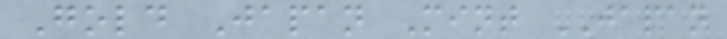Gold Japan Mint JAPAN
